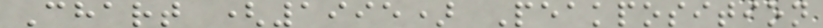Chart (1995) Peakposition
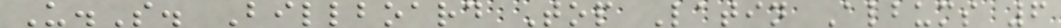U.S. Billboard Top Latin Albums 6
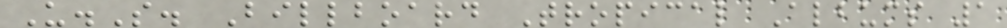U.S. Billboard Tropical Albums 1
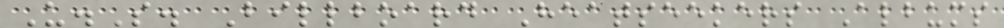U.S. Billboard Heatseekers Albums
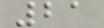21
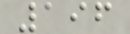196
